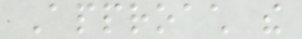Approach the
